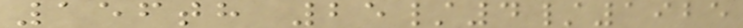156th 25/4/1925
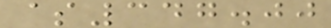$347.00
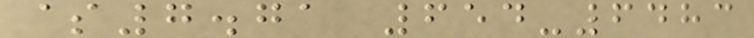$7.71 654-6483
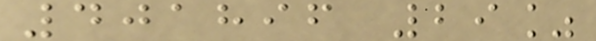401896 29%
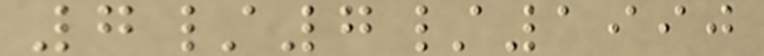7/7/1990
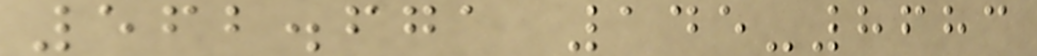562.671 145-8683
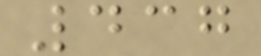437
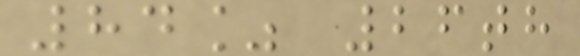84% 26th
